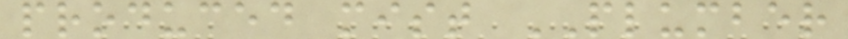produced mist PLUMBER
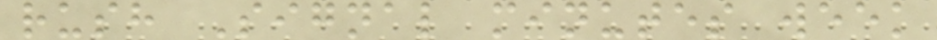rush Signal minutes week
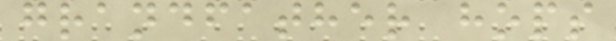grandfather hops
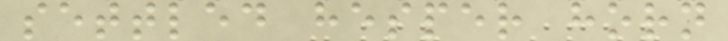settled hesper horn
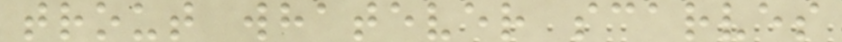trout whatever scarves
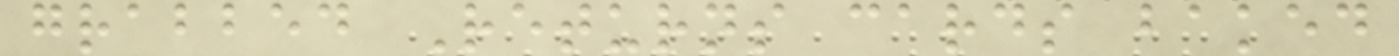grabbed Returns cards baked
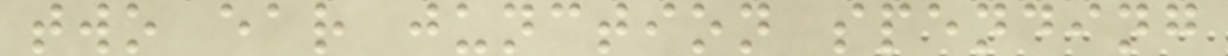two ear junction spending
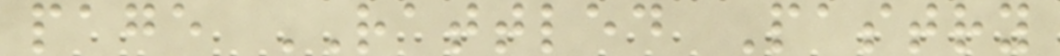page RATTLED Pastry
